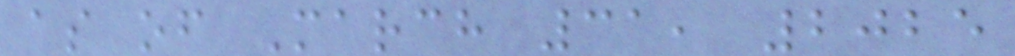as of March 31, 2025
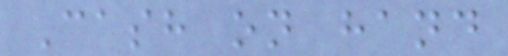Cash on hand
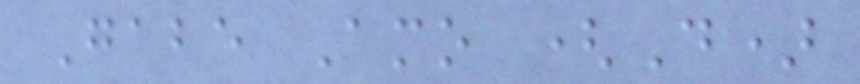Gabe Amo (D)
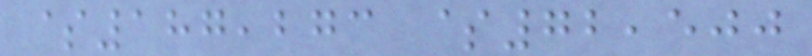$187,273 $72,500
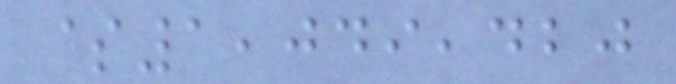$1,049,420
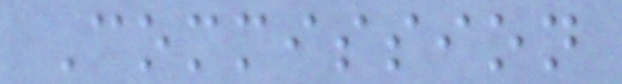Commission
